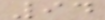94
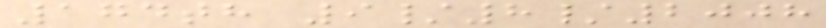174th 9/8/2008
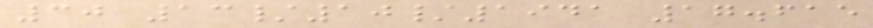30 13/10/1941 17.615
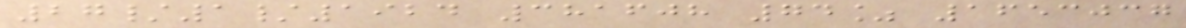27/1/1924 381608 74% 1653037
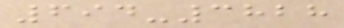694-3828
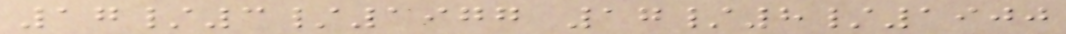17/3/1977 17/8/1900
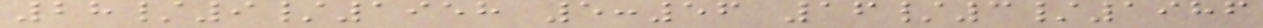28/9/1958 5:56 16/3/1986
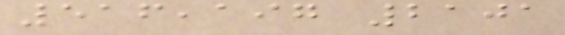516,197 2101
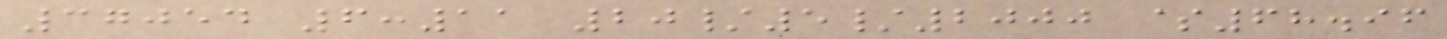37054 6:11 20/5/2000 $68.96
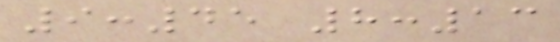9:45 8:13
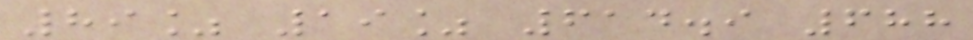89% 19% 614.9 688
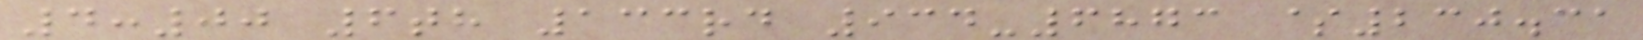4:00 6th 133rd 934-6873 $230.31
